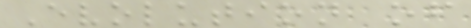Evolution of
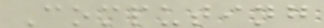Computing
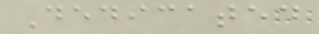Dedicated
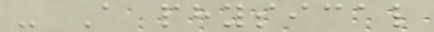- A physical
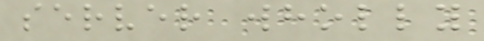server wholly
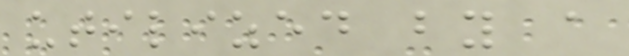utilized by a
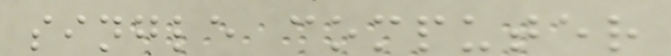single computer
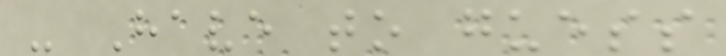- Have to guess
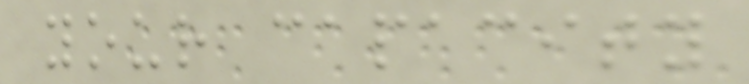your capacity
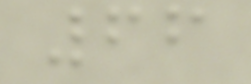66
